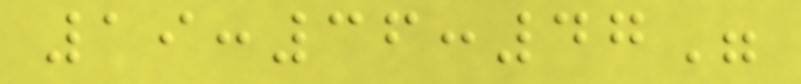19:36:47"
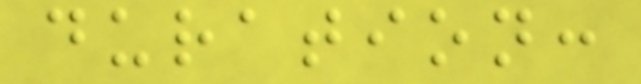duration:
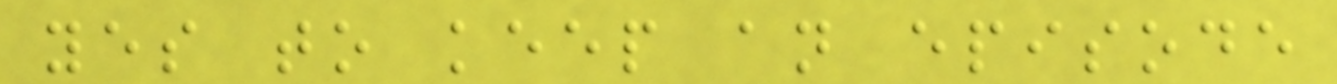yes to keep an episode
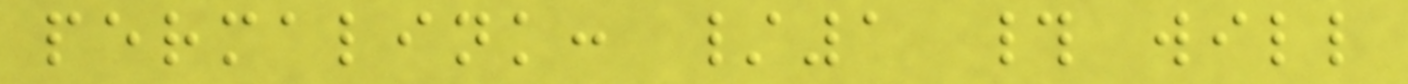permalink: /1 # will
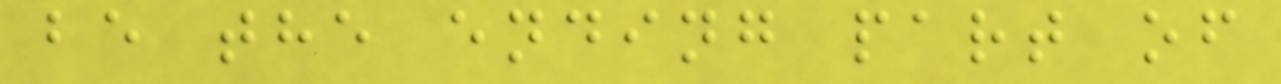be the ending part of
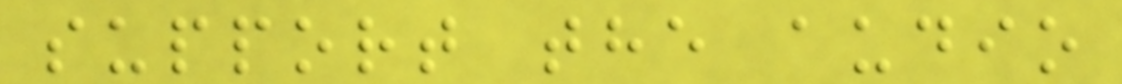support the audio
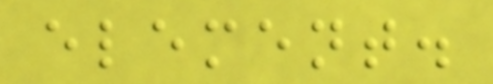element.
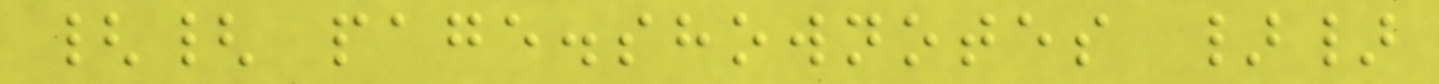{{ page.shownotes }}
